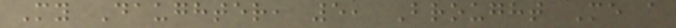My Daughter, 5, Brought Me a
